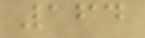164
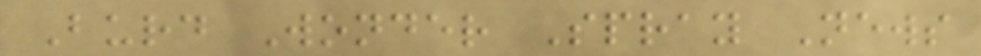Burd Wonder Spray News
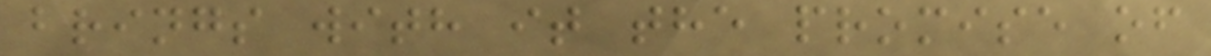brings with it the promise of
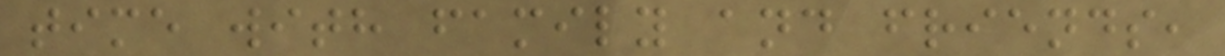time with family and friends,
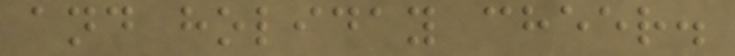and holiday cheer.
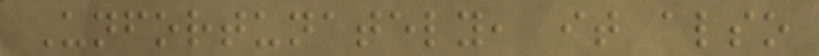Unfortunately, it also
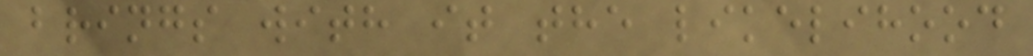brings with it the likelihood
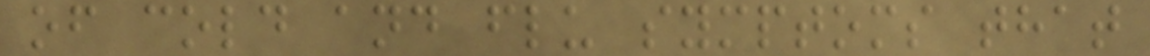of cold and flu symptoms that
